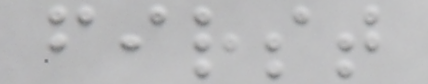first
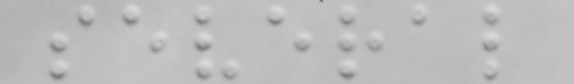several
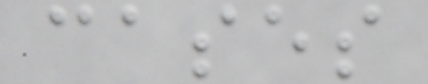cases
